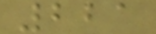221
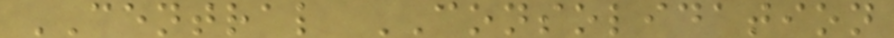CENTRAL CONSOLIDATION
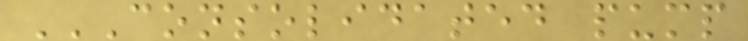CONSOLIDATED PUMP
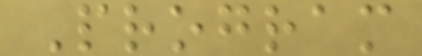Program
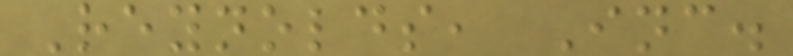Reynolds, Inc.
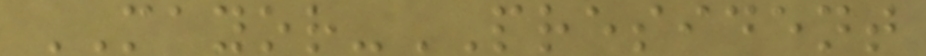MAYOR-PRESIDENT
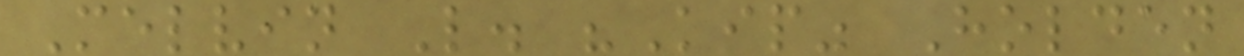Melvin L. "Kip" Holden
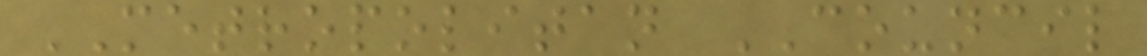METROPOLITAN COUNCIL
